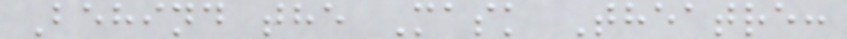Behind the Mask Theatre:
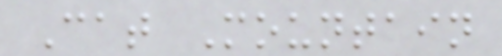Cat Mountain
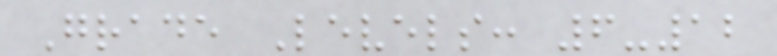Grade Levels: 6-12
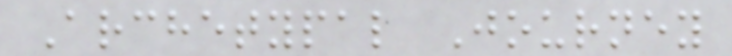Archetypal Journey
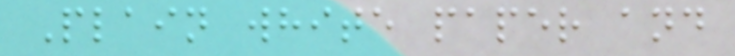Plain white paper and
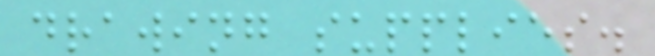drawing supplies.
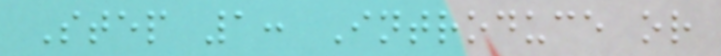Step 1: Introduce or
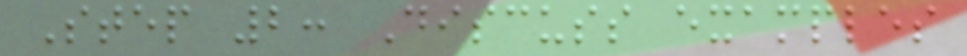Step 2: Discuss examples
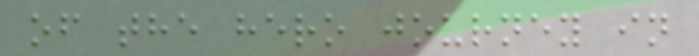of the hero journey in
